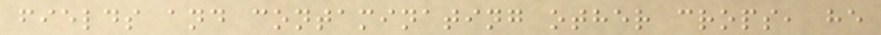fields and contaminating other crops, he
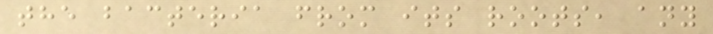the bacteria from its roots, any
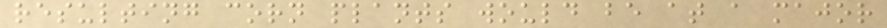resulting corn plants would be at a major
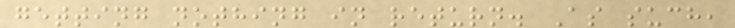getting nothing in return. As such,
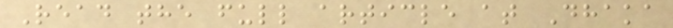Read the full article at Dhaka
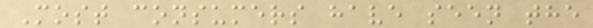Most consumers have seen the
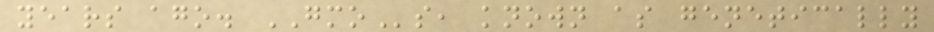years ago. GMOs, known as genetically
